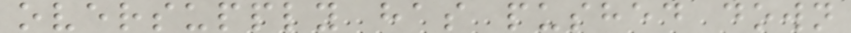oversupply has pushed down
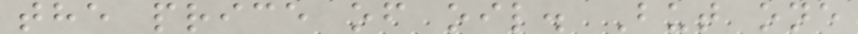the price of oil. But one
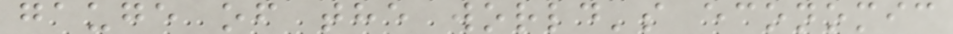gauge of the world's economic
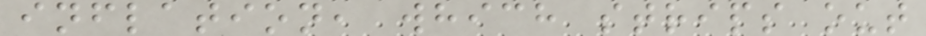inflation, which strips out
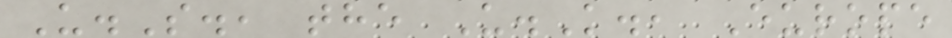U.S., the U.K., Europe
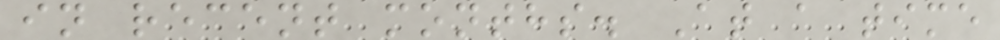in recent months. At a time
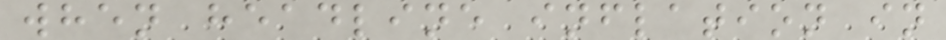when headline inflation in
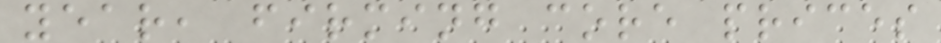year, firming core prices
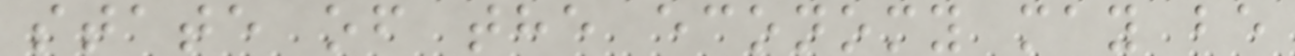state of the economy may be
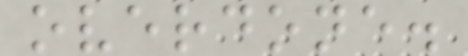overdone.
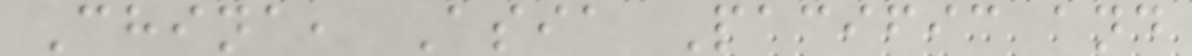China, Asia Pacific and
